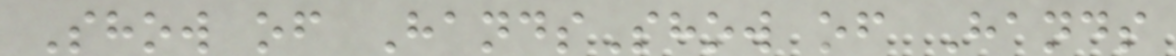Show of HandsShow of Hands
